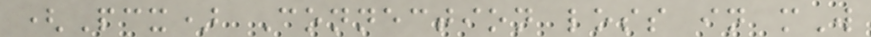(Pcx) Connection loss in mW
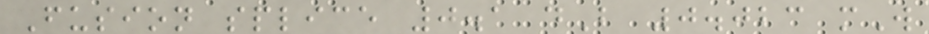Fusion splice 0.1 dB 0.023 mW
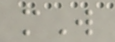mW
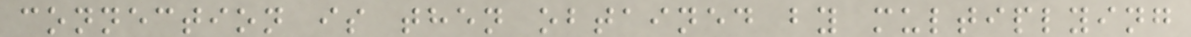connection is then obtained by multiplying
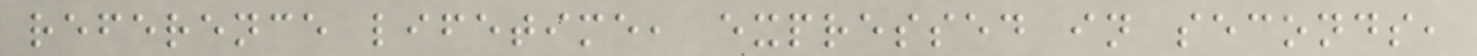reference lifetime, expressed in seconds,
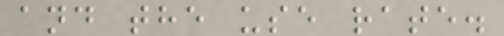and the use rate.
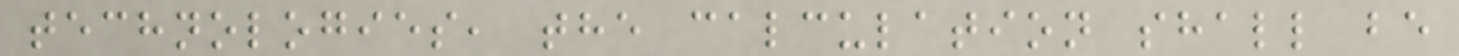technologies, the calculation shall be
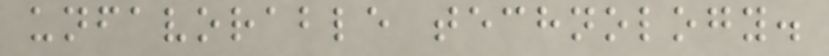unfavorable technology.
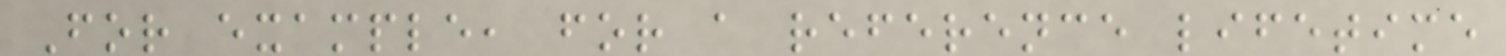For example, for a reference lifetime
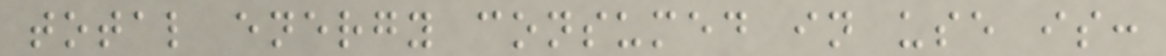total energy consumed in use is:
